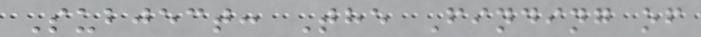Subject: The Finding of
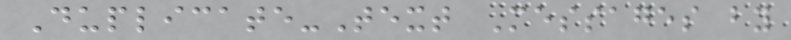Duplicate-Text Messages by
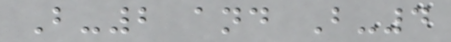B-2 and B-4
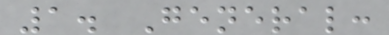1. General:
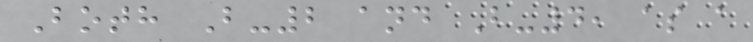Both B-2 and B-4, as a
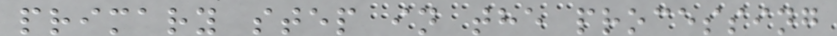primary step in the processing
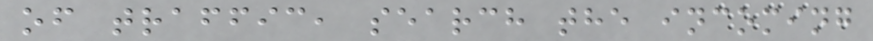of traffic, search the incoming
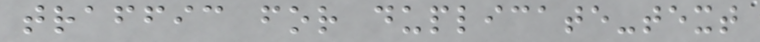traffic for duplicate-text
